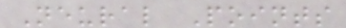Neural Points
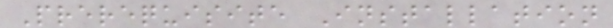Prerequisite Installation
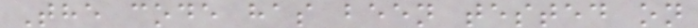The code has been tested on
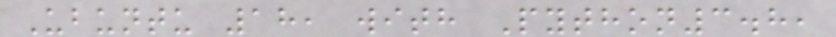Ubuntu 18, with Python3.8,
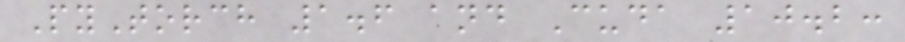PyTorch 1.6 and Cuda 10.2:
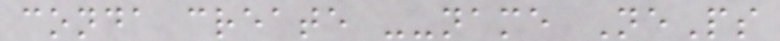conda create --name NePs
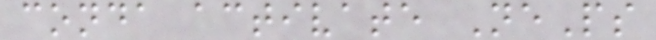conda activate NePs
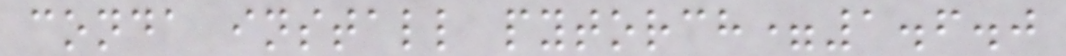conda install pytorch=1.6.0
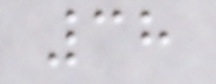38
